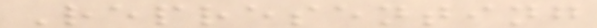Representing
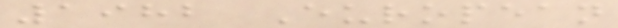1982 European
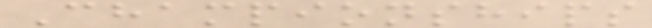Championships
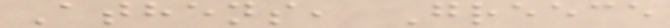Athens, Greece
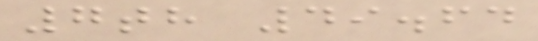7th 49.64
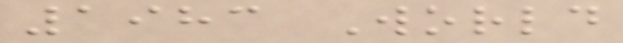1983 World
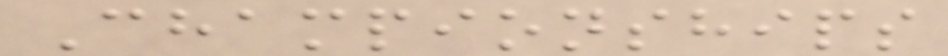Championships
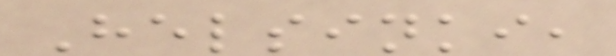Helsinki,
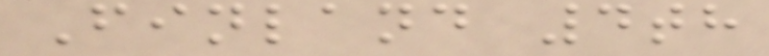Finland 4th
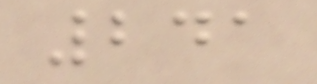241
